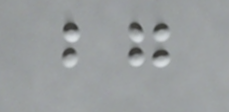bg
